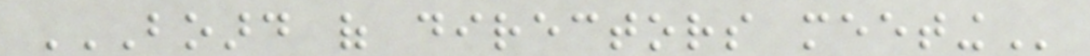BOARD OF DIRECTORS MEETING
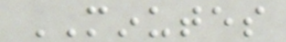MINUTES
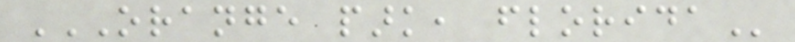ORANGE PARK, FLORIDA
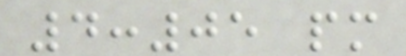4:05 pm
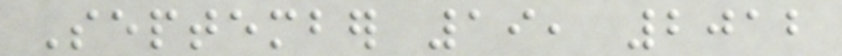September 19, 2012
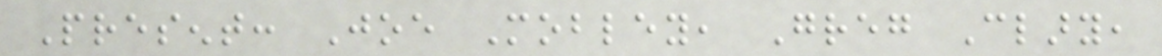Present: Joe Mobley, Greg Clary,
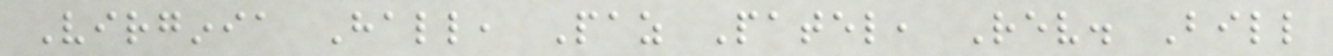Virginia Hall, Paz Patel, Rev. Bill
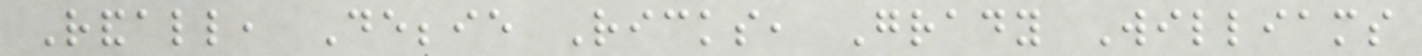Randall, Debbie Ricks, Grady Williams
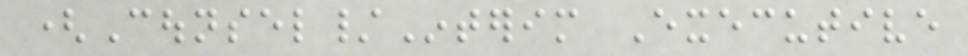(Counsel/Interim Executive
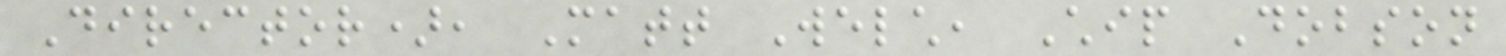Director), Matt Welch, Chip Dobson
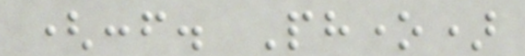(conf. Phone)
